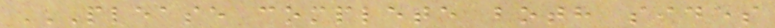PLEASE COMPLETE BOTH SIDES
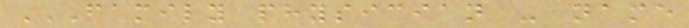FAMILY PHYSICIAN - NAME
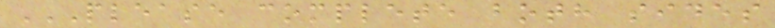PLEASE COMPLETE BOTH SIDES
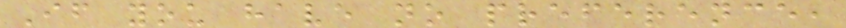If you have no preference,
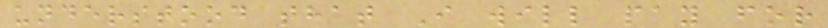understood that I will pay for
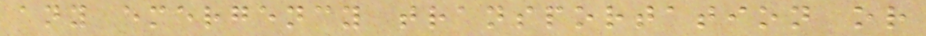any emergency transportation or
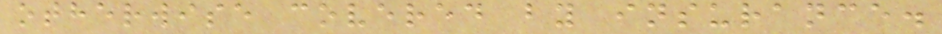otherwise covered by insurance.
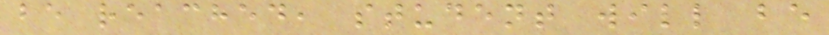be reached, student will be
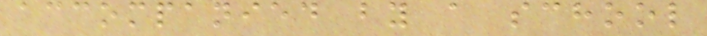accompanied by a school
